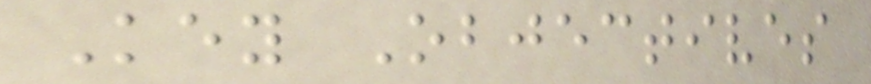Key Objectives
